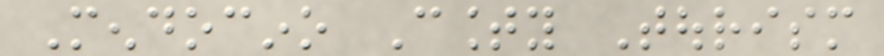Mendocino County Tourism
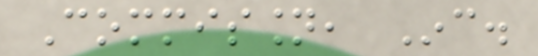Commission, Inc.
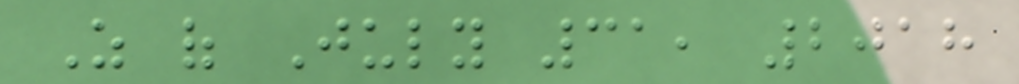As of July 31, 2018
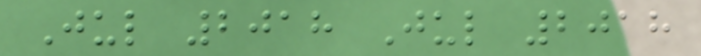Jul 2018 Jul 2018
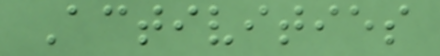Activities
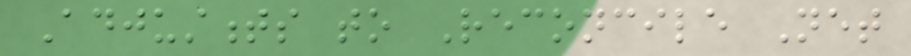Adjustments to Reconcile Net
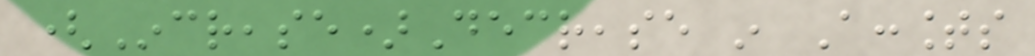(Increase)Decrease in Accounts
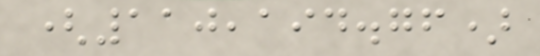(110,194.76)
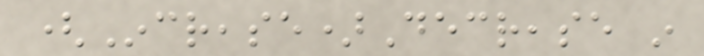(Increase)Decrease in
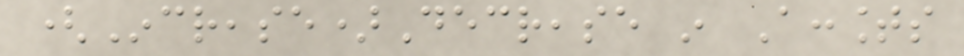(Increase)Decrease in Accounts
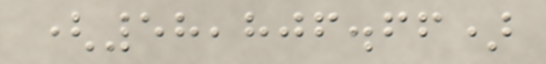(58,806.66)
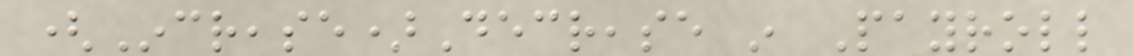(Increase)Decrease in Payroll
